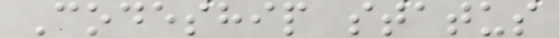Codeship status
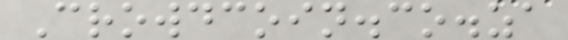Crowdcoin.co.za
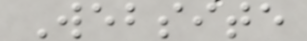Website
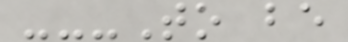---To be
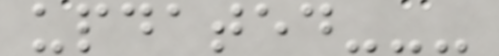updated---
